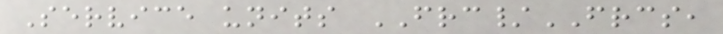Service units FRC/FRCS,
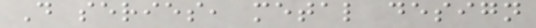D series, metal design
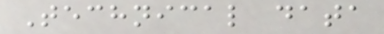Technical data
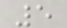5
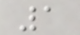1
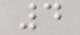4
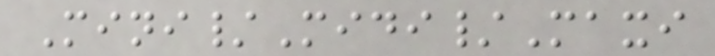Mini/Midi/Maxi
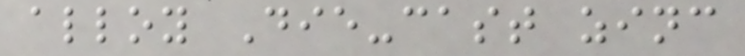alloy Die-cast zinc
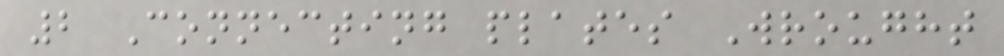2 Connecting plates Wrought
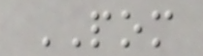POM
